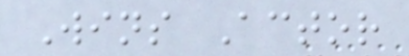Wins Actor
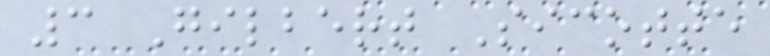3 Gilbert Sicotte
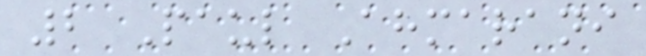2 Paul Ahmarani
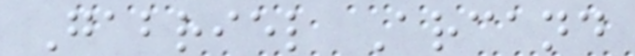Gabriel Arcand
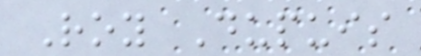Roy Dupuis
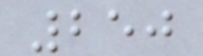250
